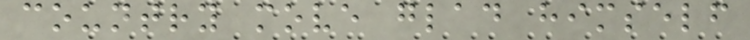country move glad himself
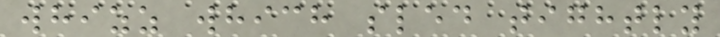whizz which sled tightly
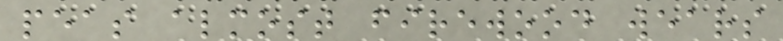peas almost firewood wears
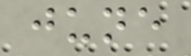june
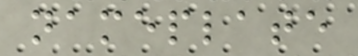nameplate
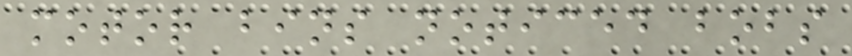motor bins noticed bobs
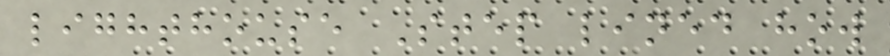lighthouse Step lined how
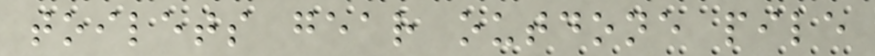toilets gear outdone pile
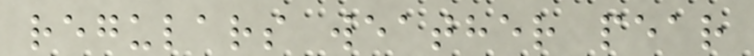regulars weather pear
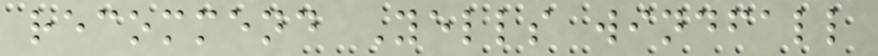recommend Yells windfall
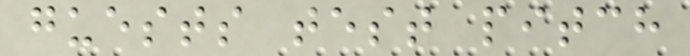guests test pitch
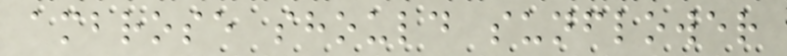ambrose should sunflower
